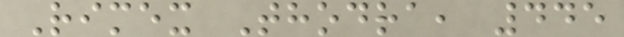Rimex Thodra, 445
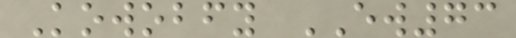Kowobfy EW73
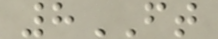8FT
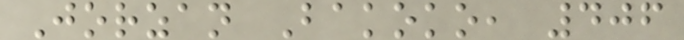Jorzan Bakoko, 406
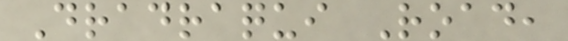Dradraqui Road,
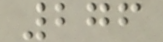276
